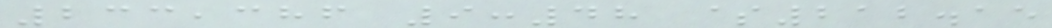233,386 9:48 $212.15
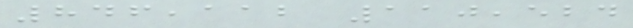846,112 110,524
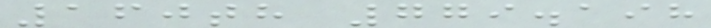160th 779.198
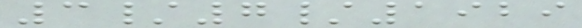3/7/1929
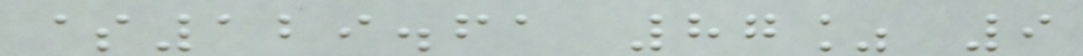$129.61 87% 9
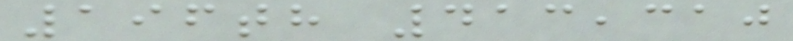196th 413,310
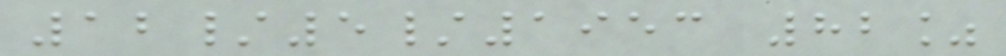12/5/1953 82%
